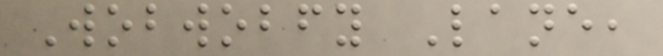Wobwobfy Lane,
